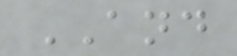AND
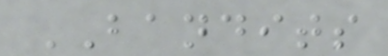BANDITS
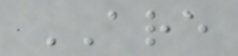ARE
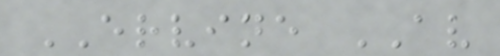ERVINE AV
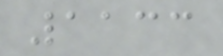1133
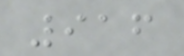916
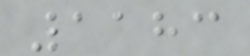1183
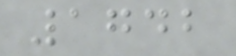1742
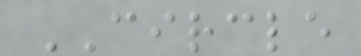CIRCLE
